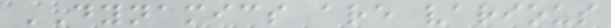DYNAMICS are various
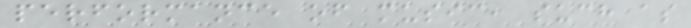performance of music, such as
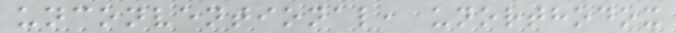unconventional, unorthodox
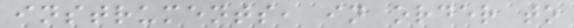instruments, in order to
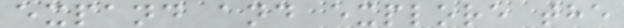expand and explore the
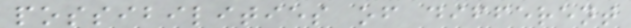possibilities of different
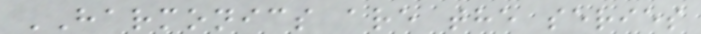HARMONICS are the series
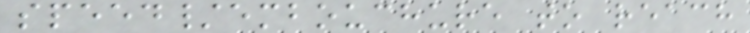speed/embouchure to reach
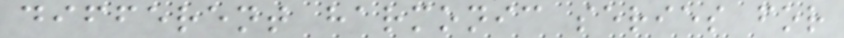different harmonic series for
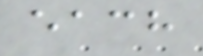each
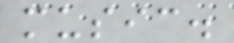music.
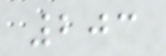203
